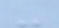-
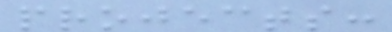projects:
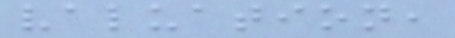valuation,
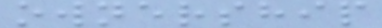ownership
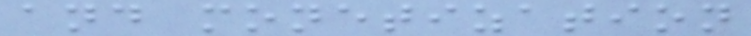and monetization
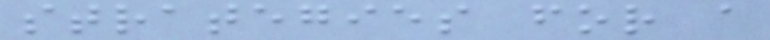strategies for a
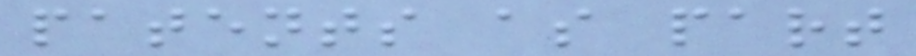patents as part
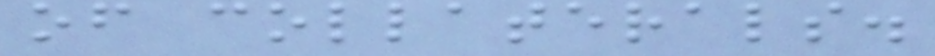of collaterals.
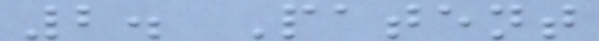2. Patent
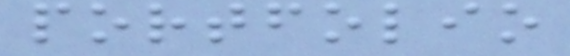portfolio
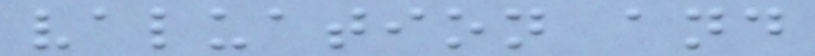valuation and
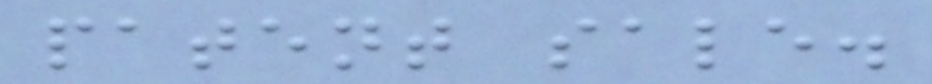patent sale.
